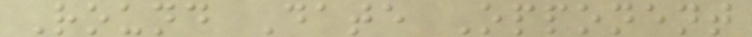Round Date Opponent
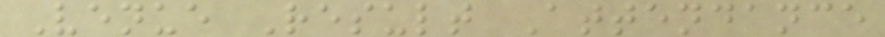Venue Result Attendance
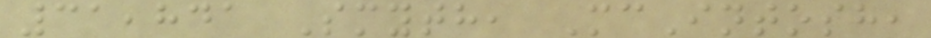31,841 Smyth, McIntosh,
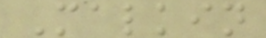Malkin
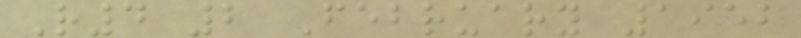R4 2 February 1952
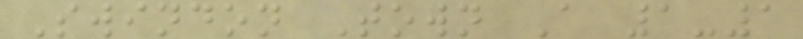Swindon Town A 1-1
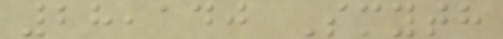28,140 Smyth
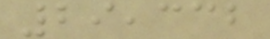29,332
